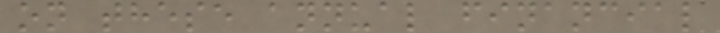on these annual financial
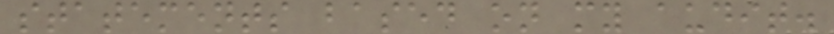statements based on my audit.
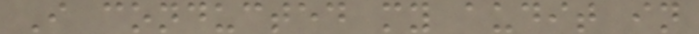I conducted my audit in
